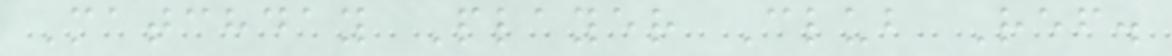Matchday Player Club Ref.
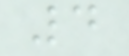4
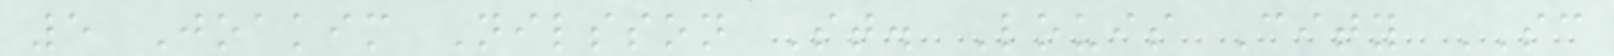5 Joakim Nilsson St. Louis City SC
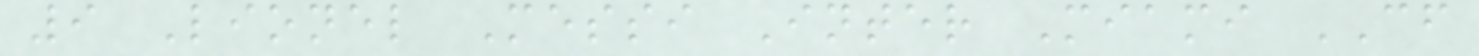9 Lionel Messi Inter Miami CF
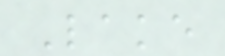Lake
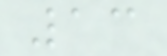13
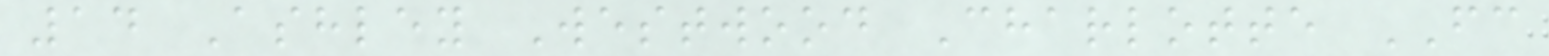14 Ashley Westwood Charlotte FC
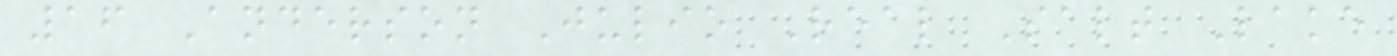16 Anderson Julio Real Salt Lake
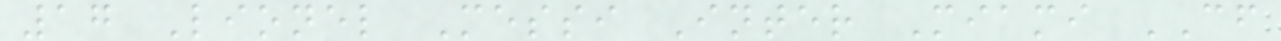17 Lionel Messi Inter Miami CF
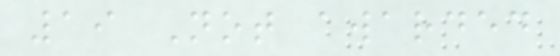19 Not awarded
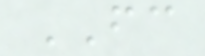FC
